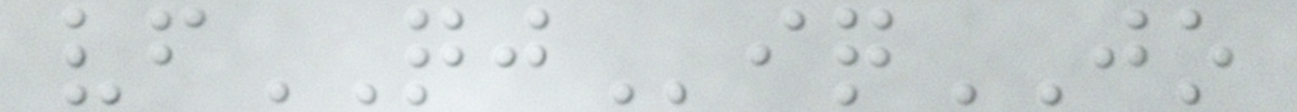vfQJiqJO
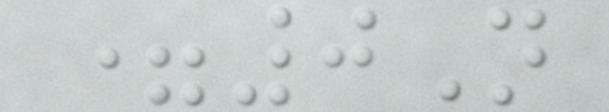=0N
